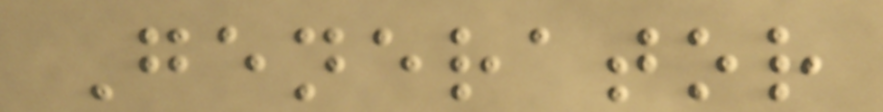Generator
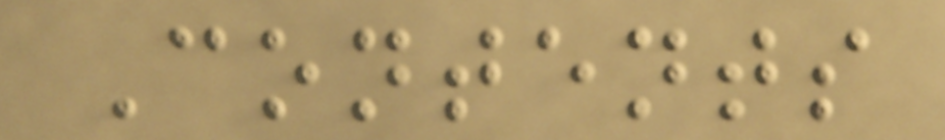Contents
